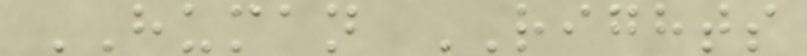HUMAN RIGHTS
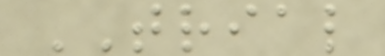TRIAL
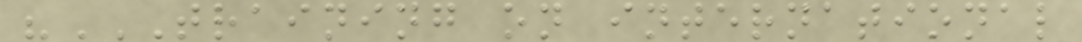"TRAINING ON INTERNATIONAL
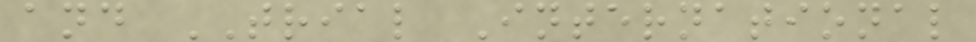and TRIAL International
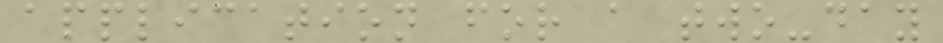application for a two-day
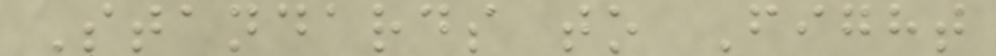Standards to Fight
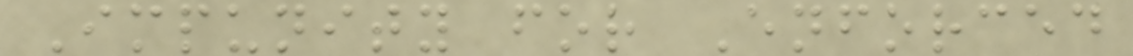Impunity for Enforced
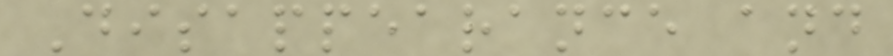Disappearance and
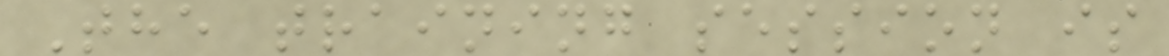The training session is
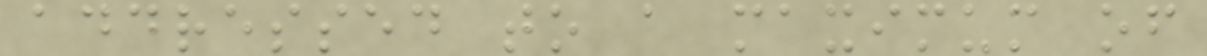addressed to a maximum of
